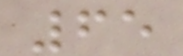65
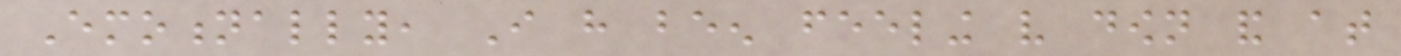Emotionally, I have been feeling very down and at
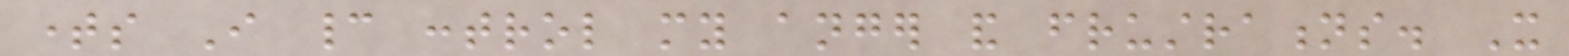times I cannot control my anger and frustrations. It
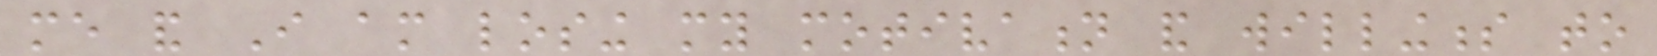me and I am losing my motivation and willingness to
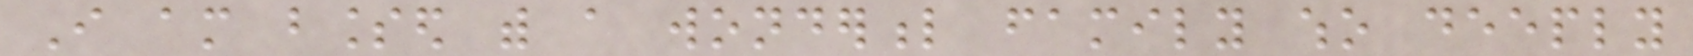I am blessed with a wonderful family who deeply
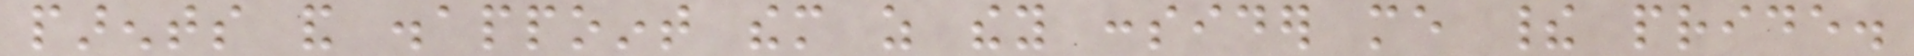parents and disappoint them as they consider me their pride.
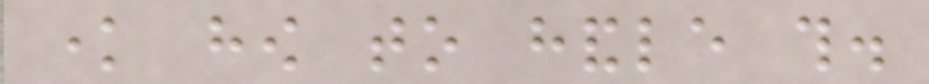know how to handle this.
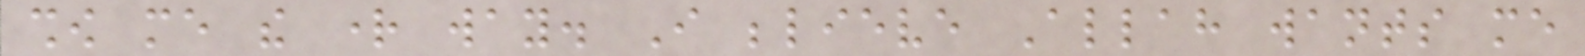show me the right way. I believe Allah wants me
